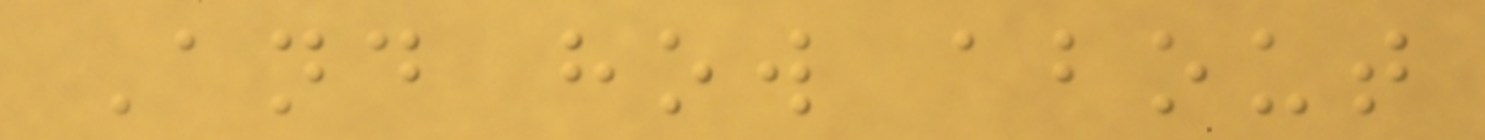And how about
